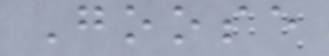Goose
